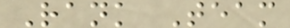Rank Team
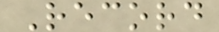Record
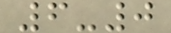6-0
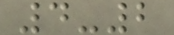4-2
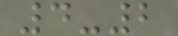4-2
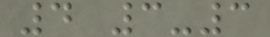4 3-3
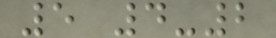5 4-2
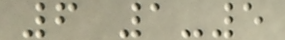6 1-5
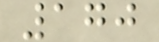170
